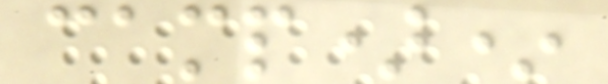camp)*
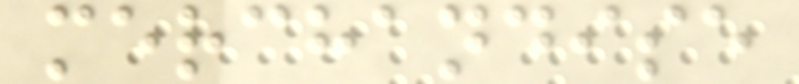merchandise
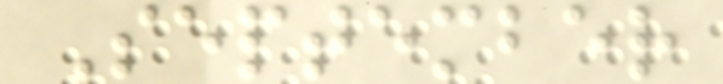September
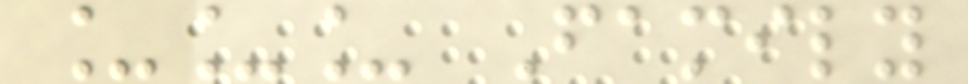___ Family
